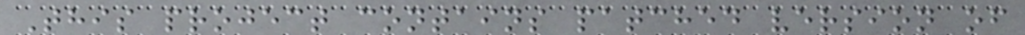This project contains patched version of
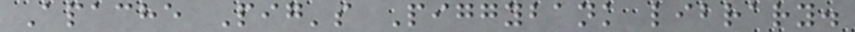Apache Pig's Piggybank library.
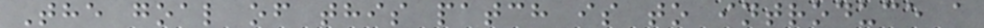The goal of this patch is to introduce a
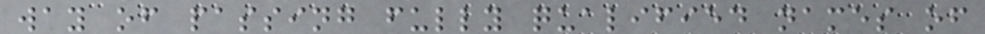way of passing fully qualified names of
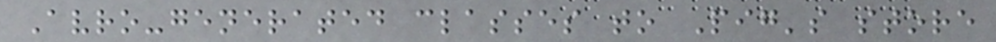Avro-generated classes to Pig's store
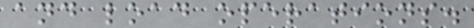and load operations.
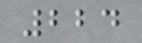224
